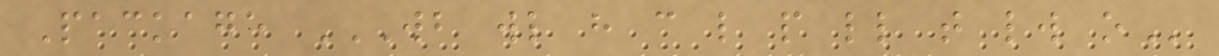Package WB WL H C L P LL T LW O
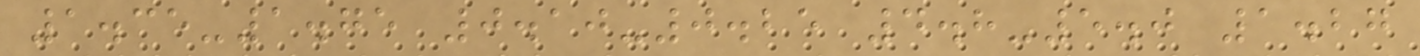1.35-1.75 0.10-0.25 4.8-5.0 1.27
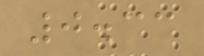0.33
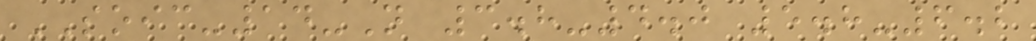SOIC-14-N 3.8-4.0 5.8-6.2
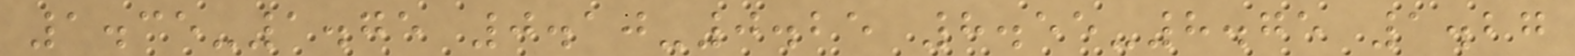1.35-1.75 0.10-0.25 8.55-8.75 1.27
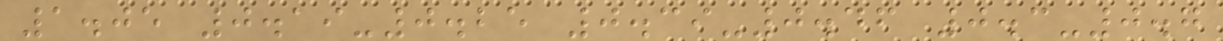1.05 0.19-0.25 0.39-0.46 0.3-0.7
